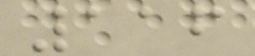116
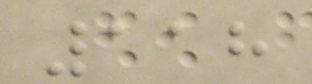118
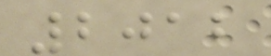2012
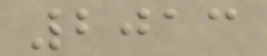2013
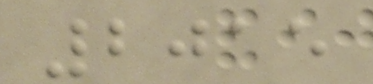2015
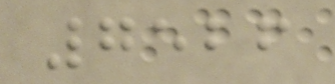7526
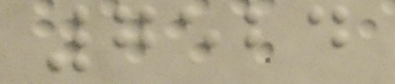7524
